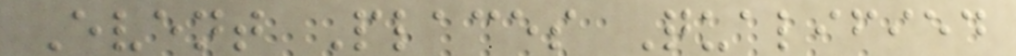Event Places Qualified
